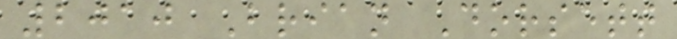2010 Brian Dorsett
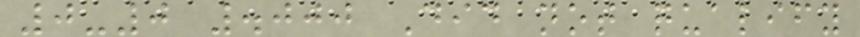0-0 .000 Did not qualify
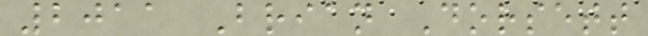2011 Brian Dorsett
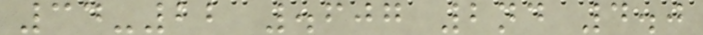34-22 .607 2nd 4.0
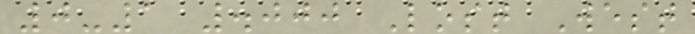0-1 .000 Lost West
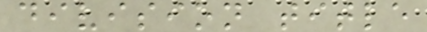division title
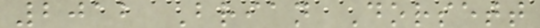2012 Brian Dorsett
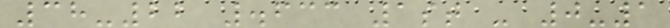38-22 .633 1st - 0-1
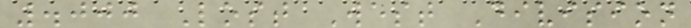.000 Lost West Division
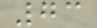73
